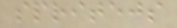spritejs
